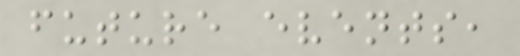future events,
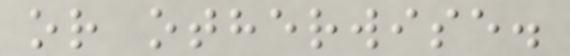or otherwise.
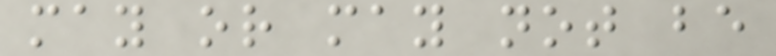may or may not be
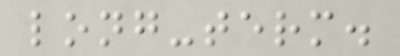long-term.
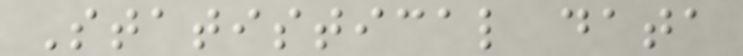Statistical data
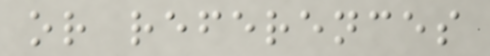or references
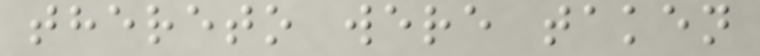thereto were taken
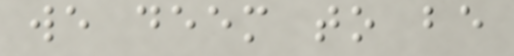we deem to be
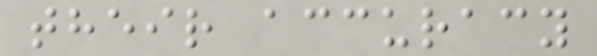their accuracy
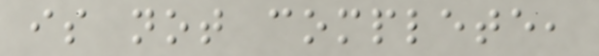is not complete,
